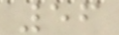56
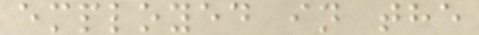employed in the
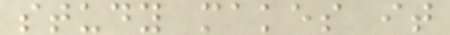study makes it
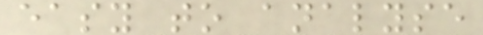easy to analyse
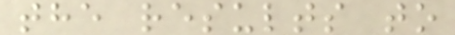the results to
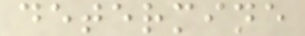determine
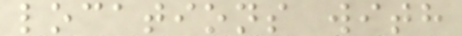locations with
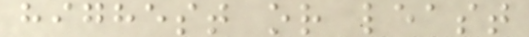highest or least
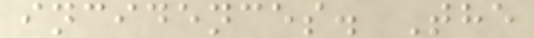incidences. The
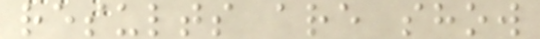results are show
